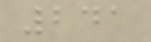241
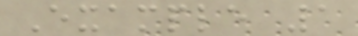Example 1
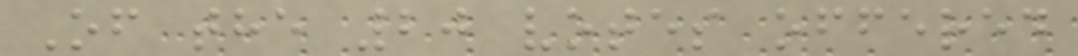Of the 20 votes offered
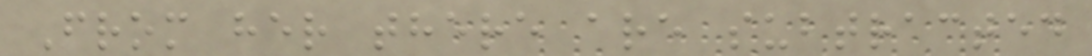From her there are subtracted
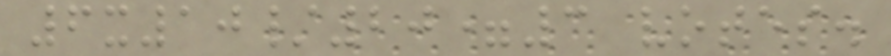6x10/20=3 votes.
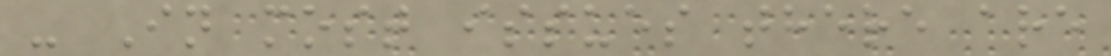- In most issues there are
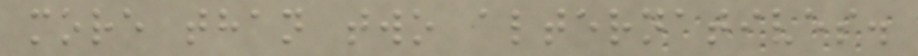more than two alternatives.
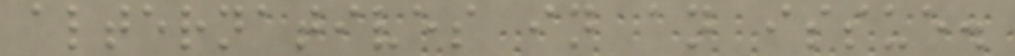alternatives in an issue.
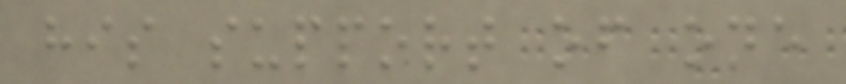his support of one
